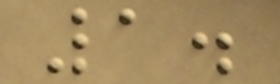1.
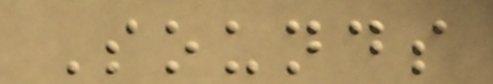Sounds
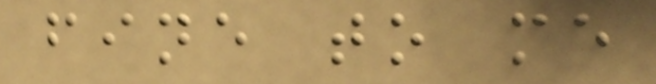fine to me
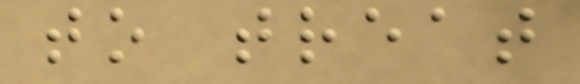to treat
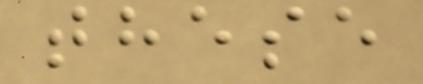these
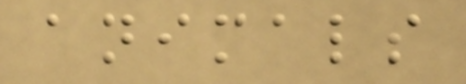animals
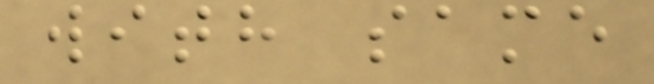with same
